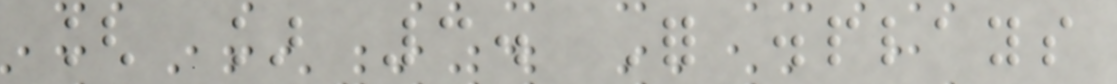[ ] 3. For displays
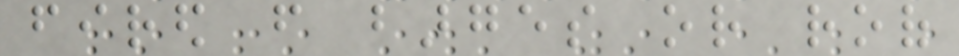fired from barges or roof
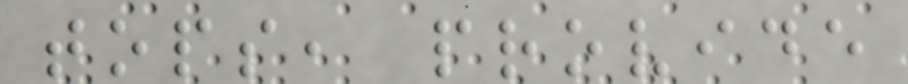tops, provide
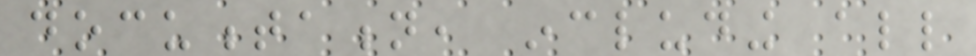documentation, including all
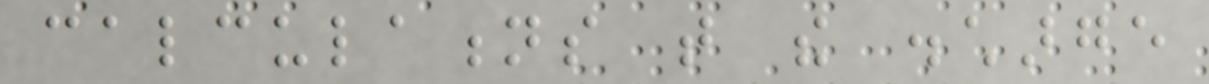calculations that the discharge
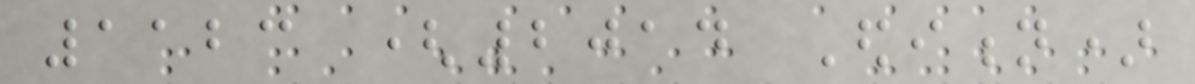1123 (2014 Edition)
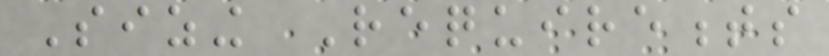Sizing Requirements
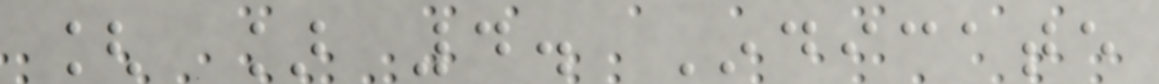[ ] 4. Indicate
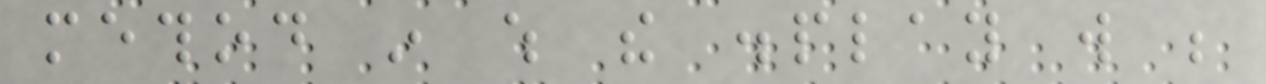method in which the display will be
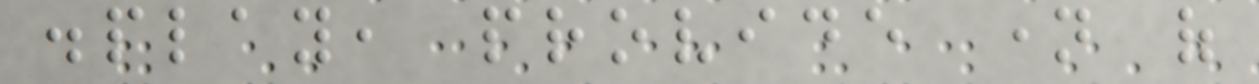display, provide name of
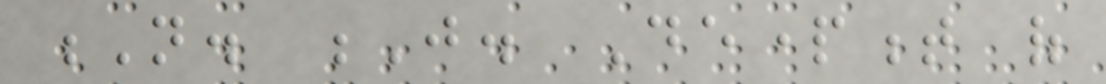N. J. Department of
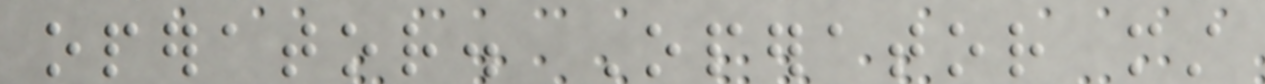operator. Operator must
